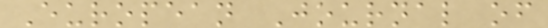European Journal of
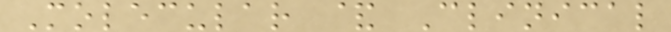Molecular & Clinical
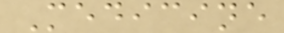Medicine
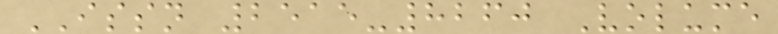ISSN 2515-8260 Volume
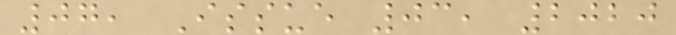07, Issue 03, 2020
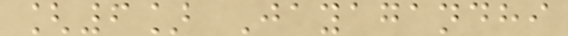[6] Jayagandhi
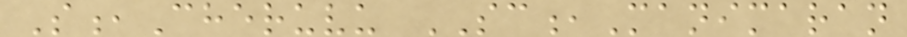S,Cheruvu SC,Manimaran
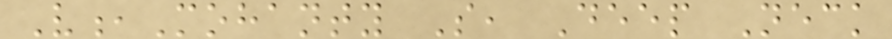V,Mohanty S, Deep Neck
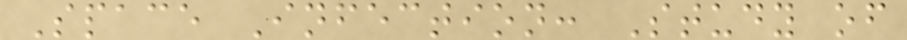Space Infection: Study of
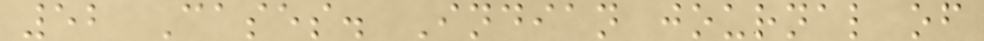52 Cases. Indian journal of
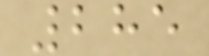285
